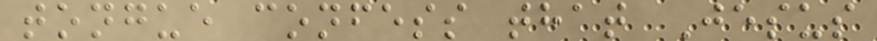tongue confess that Jesus
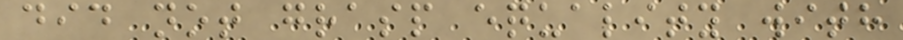did not grasp equality with
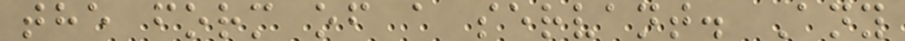the form of a servant. Any
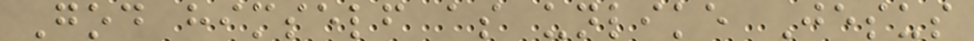God himself as unlike Jesus
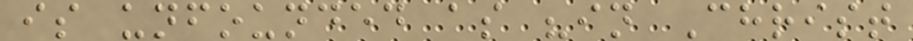is unfounded as "in Christ
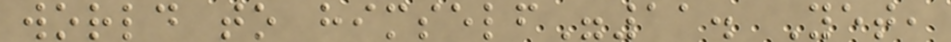world to himself"11. Yet,
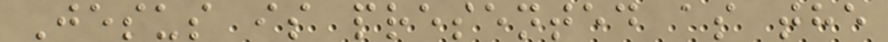Jesus is presented as the
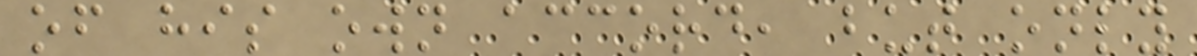of his own accord, but only
